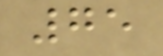75
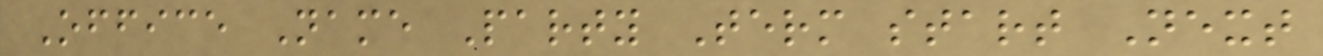Office Name Party Term start Next
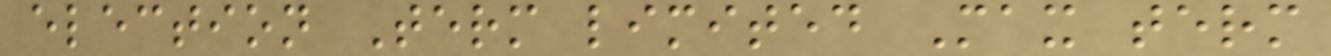election Term limited Max term
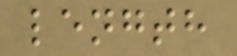length
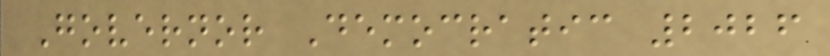Governor Democratic 2026
